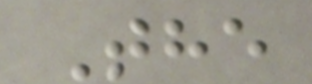The
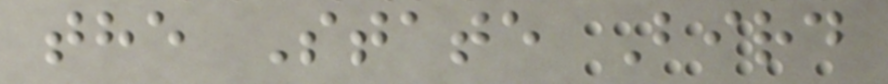the State Bird
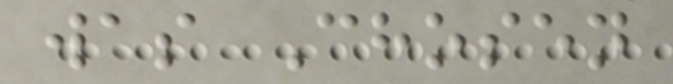was Chosen
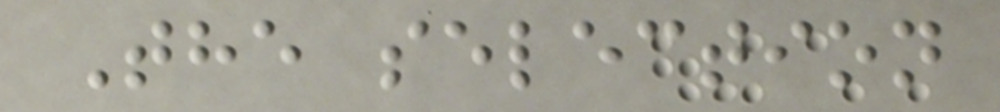The selection
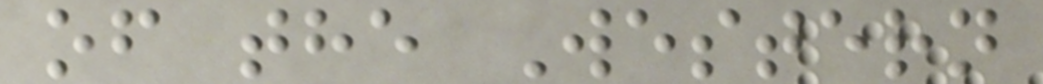of the Western
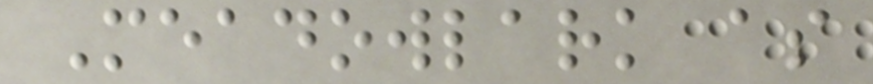Meadowlark as
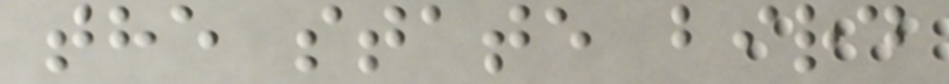the state bird
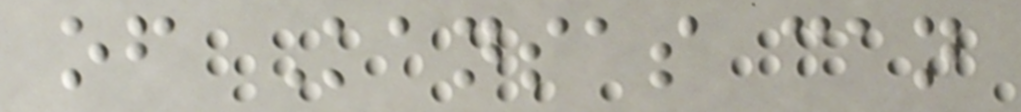of Kansas can
